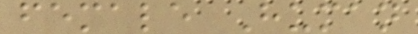female Human
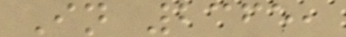In 2365,
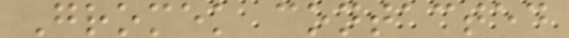Gromek contacted
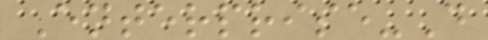Enterprise-D
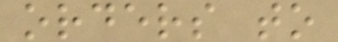orders to
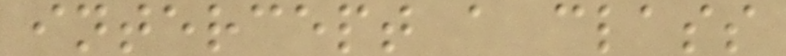intercept a class
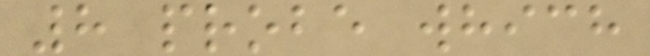8 probe which
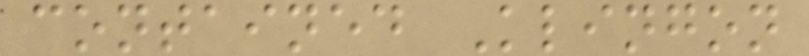contained Klingon
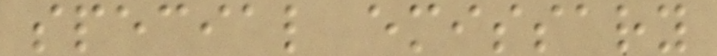special emissary
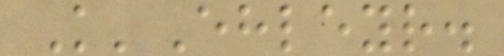K'Ehleyr.
